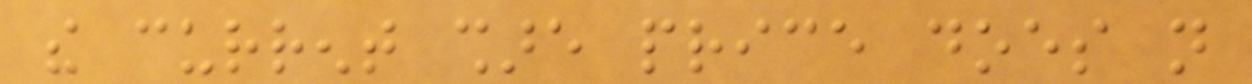the current share price does not
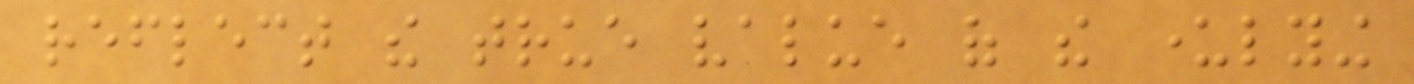reflect the true value of the underlying
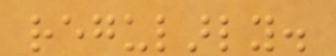regularly.
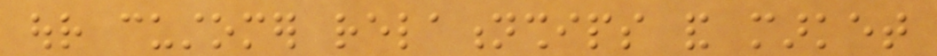our customer relationships and market
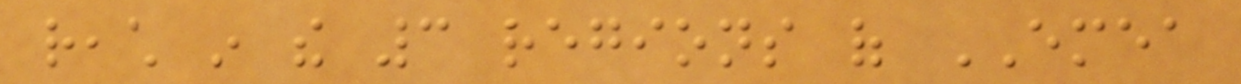reach in the 3 regions of EMEA
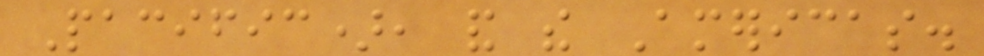Pacific), and the Americas.
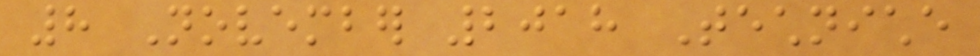8 November 2018 Techniche
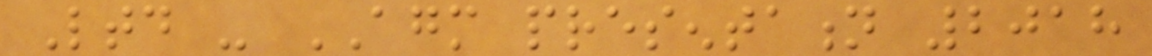Ltd - AGM presentation 2018
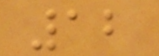12
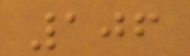106
